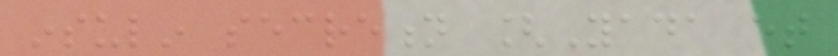insulin secretion [Yada et
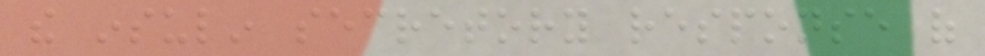the insulin secretory response of
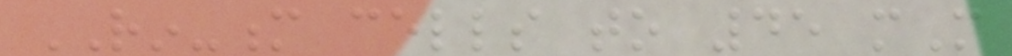RIN-m cells to 45 mM
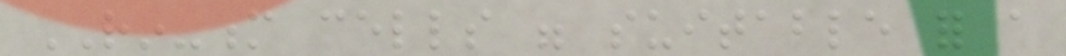RIN-m cells were suitable for a
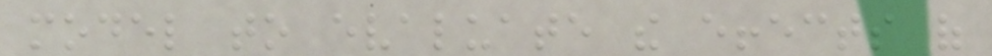model to evaluate the effects of
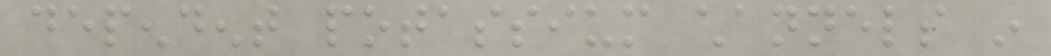dependent potassium channels in
